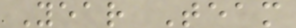Year Team
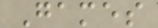Games
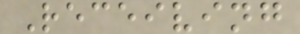Receiving
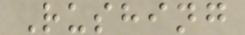Rushing
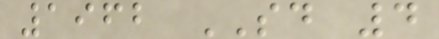1962 SD 4
